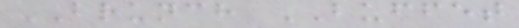BRUNCH BUFFET
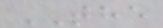THE
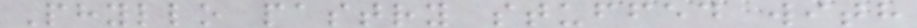Phyllo pastry stuffed with
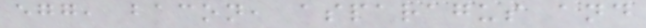egg, bacon, asparagus and
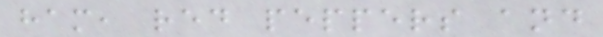ham, red peppers and
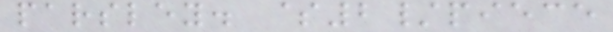parsley. $2/piece
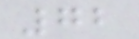72
